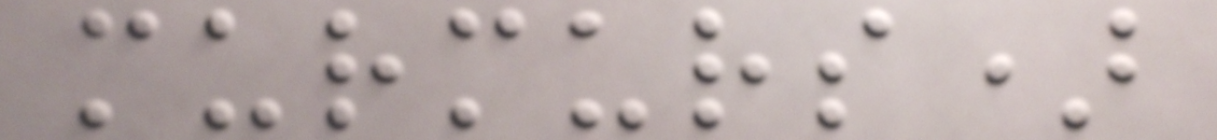murmurs)
